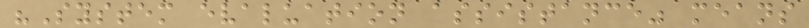"System evaluation assistance" means
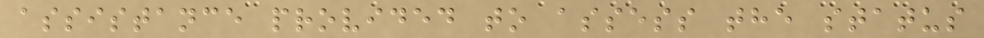assistance provided to assess the status
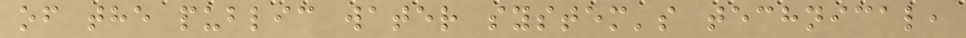of the public water system's technical,
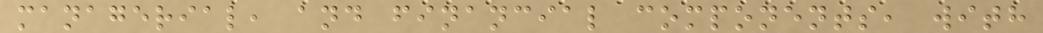managerial, and financial components, with
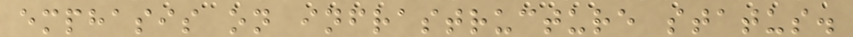emphasis on infrastructure status.
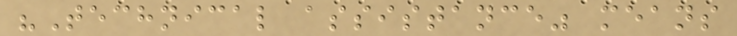"Technical assistance" means
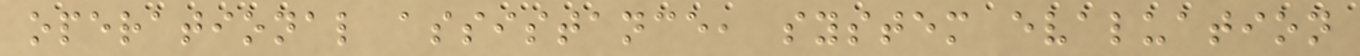operational assistance, system evaluation
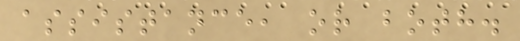assistance, or both.
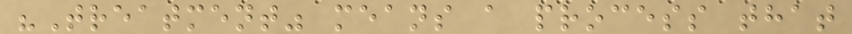"Treatment" means a process that
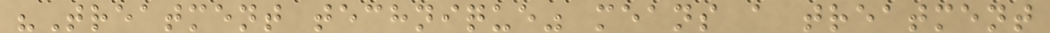"Treatment technique" means a treatment
